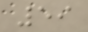59
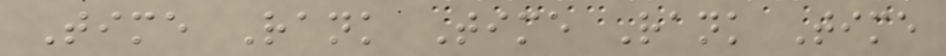Time Rank Time Rank Time
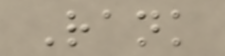Rank
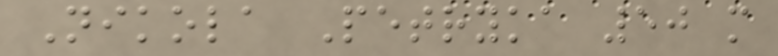Nikola Petryka 50 m
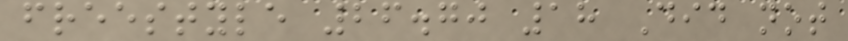freestyle 26.70 18 Did not
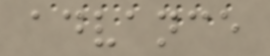advance
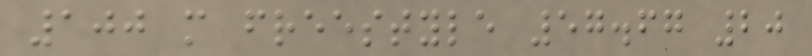100 m freestyle 57.67 20
